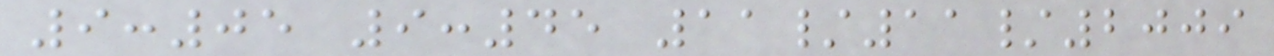9:05 9:45 11/11/2009
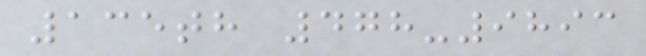135th 478-9893
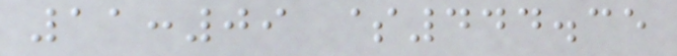11:09 $444.35
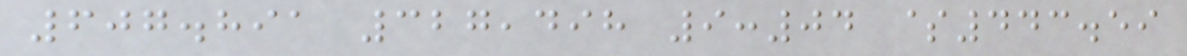607.891 327,498 9:04 $443.59
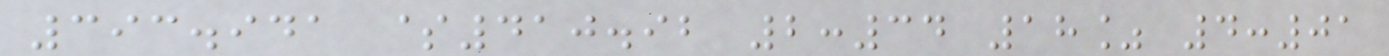393.941 $410.92 2:34 18% 4:01
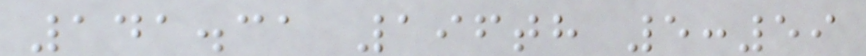141.31 196th 5:59
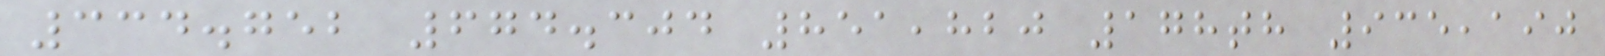334.752 674.304 851,820 178th 935,190
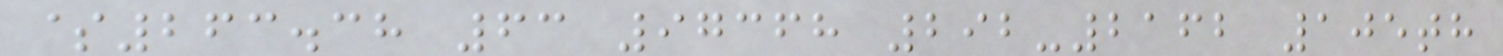$263.38 63 97368 292-2162 105th
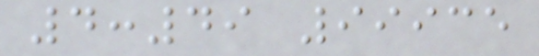4:49 99935
